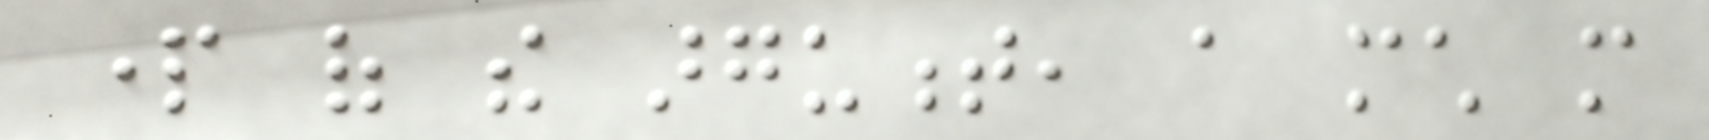part of the argument, a much more
